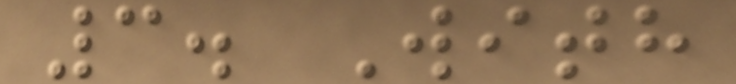3. With
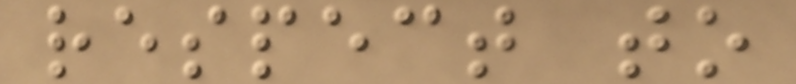respect to
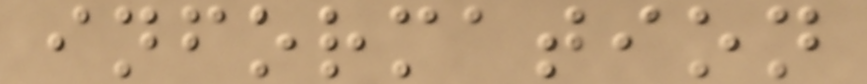information
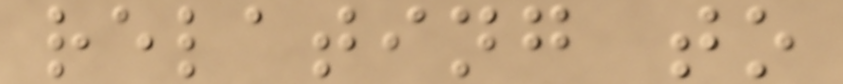relating to
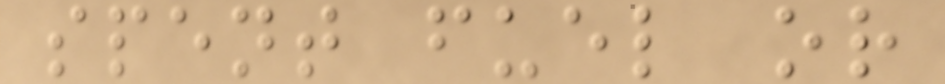spent fuel or
